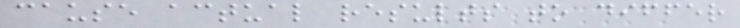cause actual results to differ
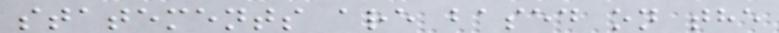statements are based on the
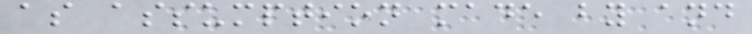as assumption made by and
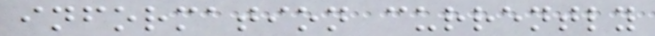information currently
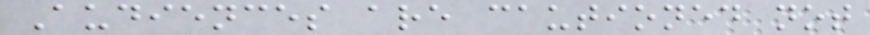Audiences are cautioned not
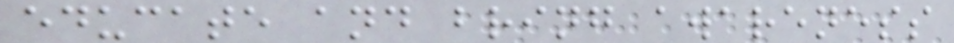educate and bring awareness
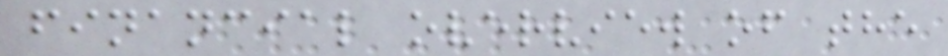financial overview of the
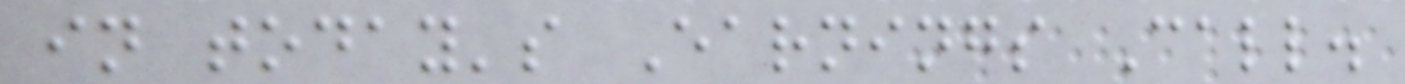in today's Earnings Call.
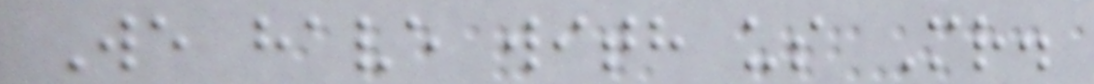We have with us Mr.
